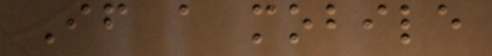If a mobile
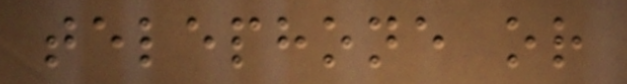telephone or
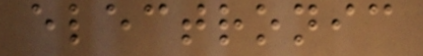electronic
